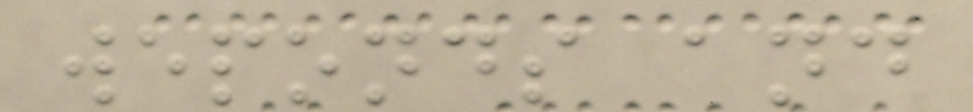weponds and
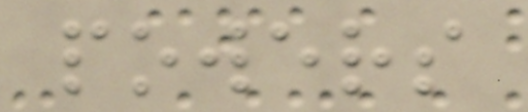powers
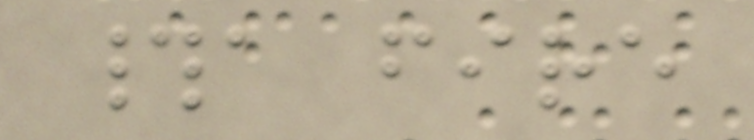#a fire
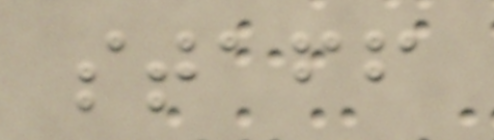staff
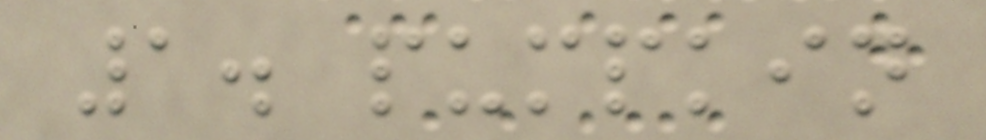1. pumpkin
